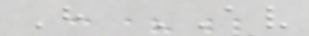H AV
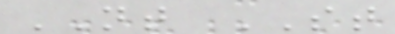NT ST
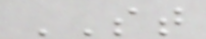ST
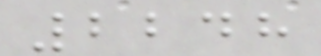2248
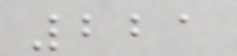221
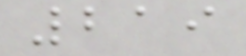219
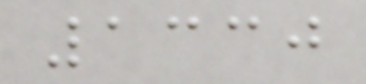1330
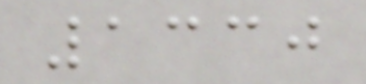1330
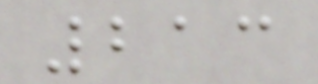213
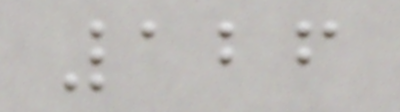126
